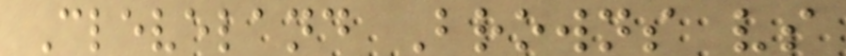Cleveland Browns vs
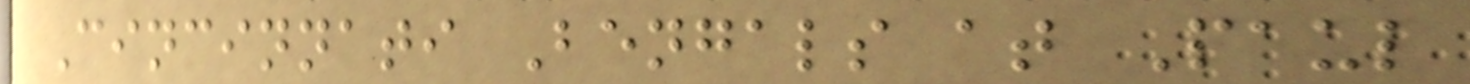Cincinnati Bengals at Paul
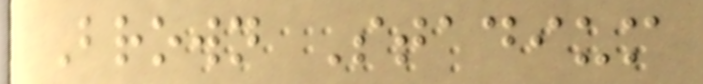Brown Stadium
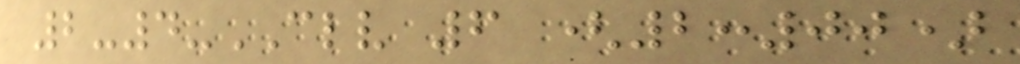2-4-CLV 6 (2:00)
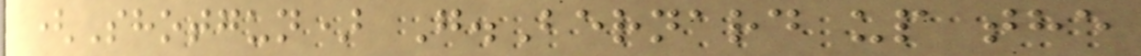(Shotgun) G.Bernard up the
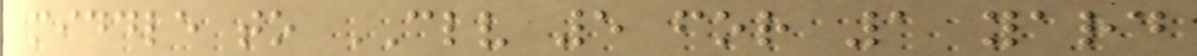middle to CLV 5 for 1 yard
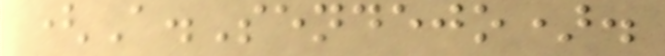(A.Sendejo).
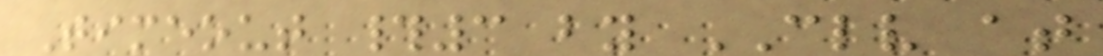Timeout #3 by CLV at
